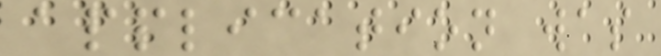application was
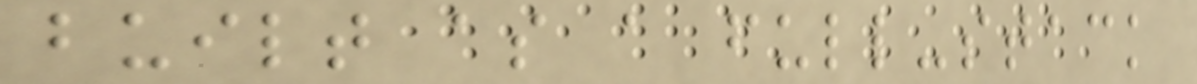built as a full-stack
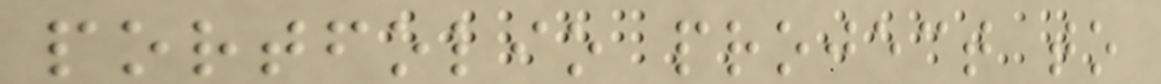portfolio project to
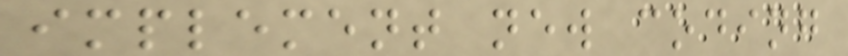implement new coding
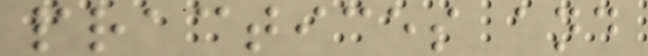practices and
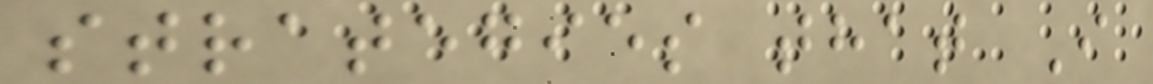strategies that I
